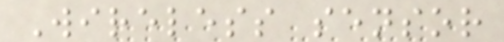Wireless sensor
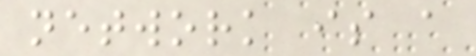network is a
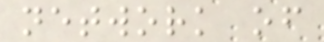network of
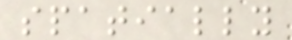spatially
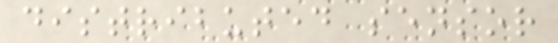distributed sensor
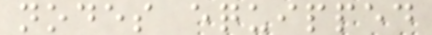nodes equipped
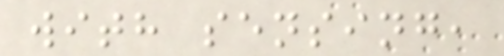with sensing,
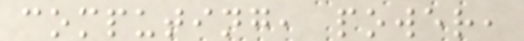computing, power,
